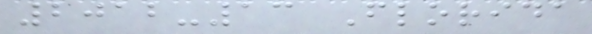2012-13 Florida
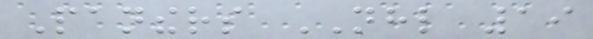Panthers NHL 19
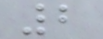2
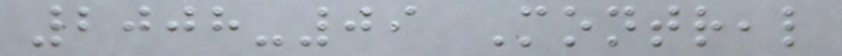2008-09 Montreal
